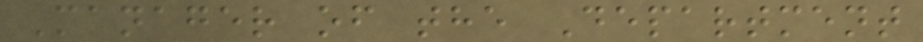Manager of the Department
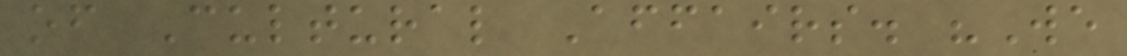of Cultural Affairs. "We
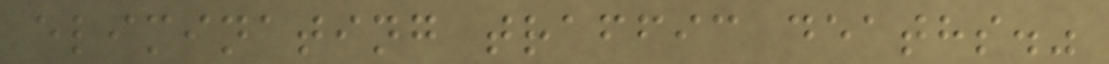eliminating traffic deaths."
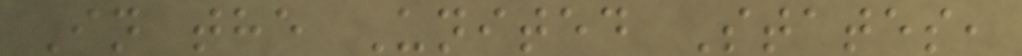In the United States,
